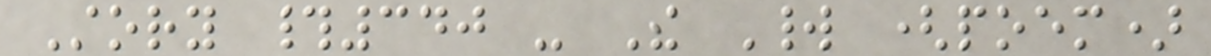Story #340 - The World (poem)
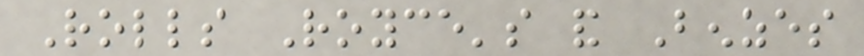Rolls Royce's and Benzes
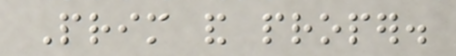Prim and proper.
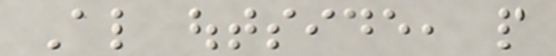Also outside, people
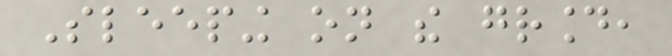Sleeping on the ground,
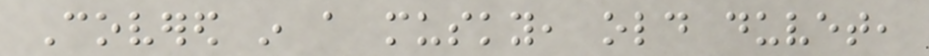Covered in a musky, old duvet,
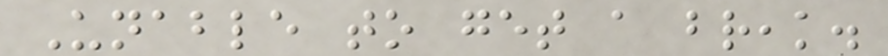Unable to get a break.
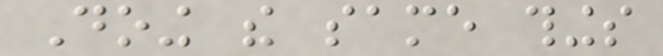Doing the same things
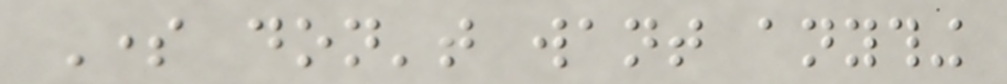Some don't want anything
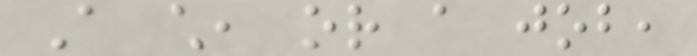A child, or a job,
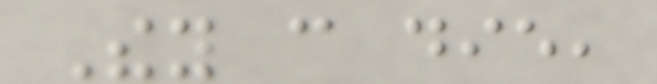They can die,
